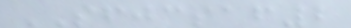SFJCSAF2
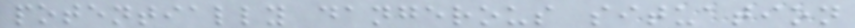potentially dangerous situation
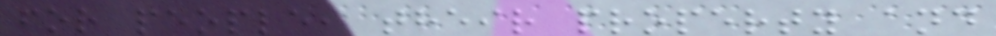for people, their property and
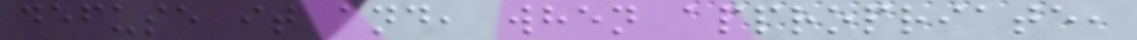defuse it and, when appropriate,
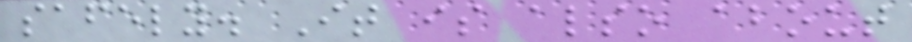safely. It is also about
